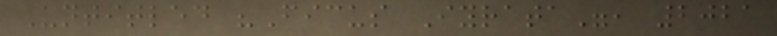Untitled "Ficus Iyrata", 2021
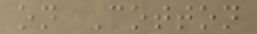on Cotton
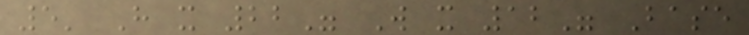5' H x 22" W x 12" Base
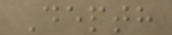Depth
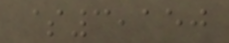$3,150
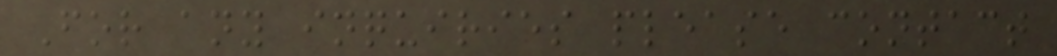For any inquiries please contact
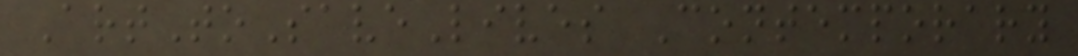ArtToSaveLives Contemporary
